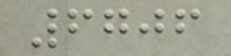6706
